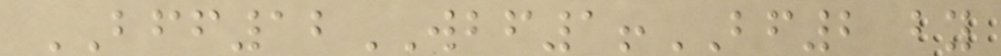BFF12WBF1!BF2 by
